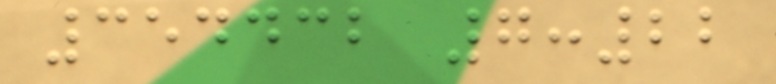354432 7:22
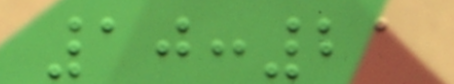10:21
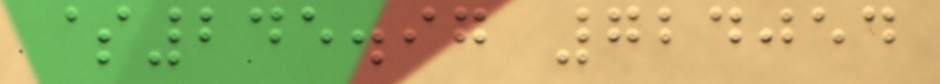$245.97 724054
